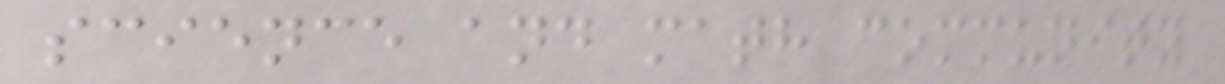science and math community
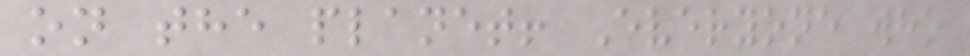on the planet! Everyone who
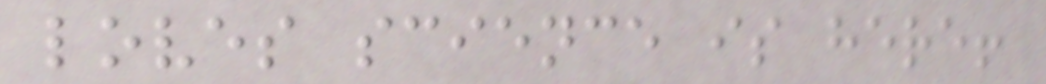loves science is here!
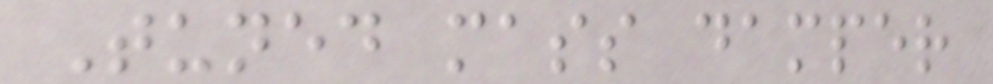Tuned mass damper
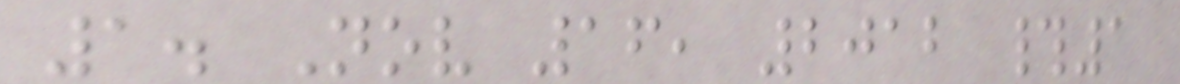1. Nov 16, 2012 #1
